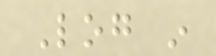Log in
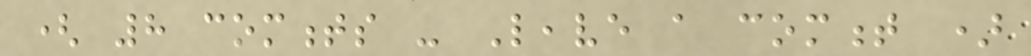( 8 comments - Leave a comment )
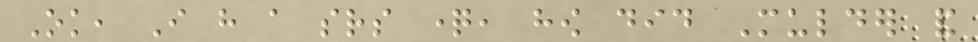Ok, I have a srs question, how did Mulder and
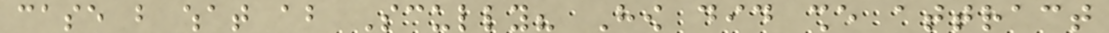case but what about Scully? How did she attract
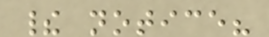their notice?
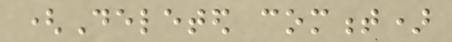(Deleted comment)
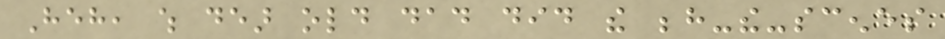Heh, which dear old dad did the behind-the-scenes
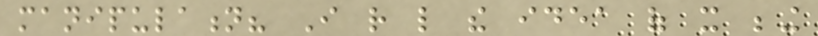manipulation? I rather like the idea of it being
